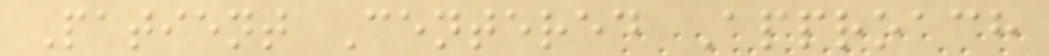Patient Centered Approach
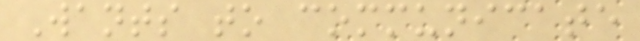Wants to communicate
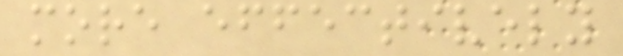more effectively
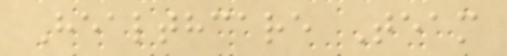Healthcare Team
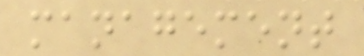management
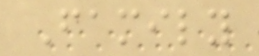Family
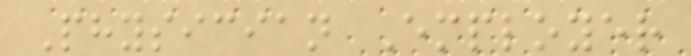Physician Employer
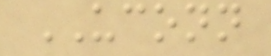UCONN
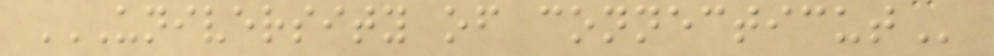UNIVERSITY OF CONNECTICUT
